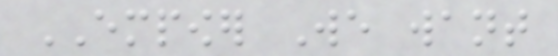EMPOWER We want
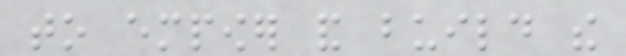to empower and build the
